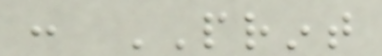: PRINT
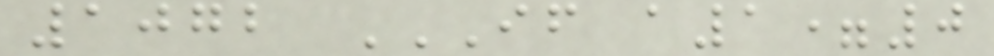1072 IF A1=0
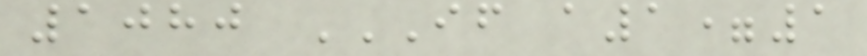1080 IF A1=1
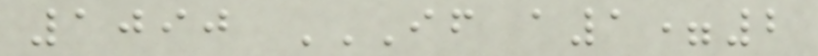1090 IF A1=2
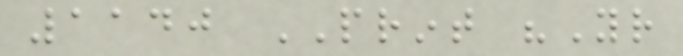1140 PRINT "Your
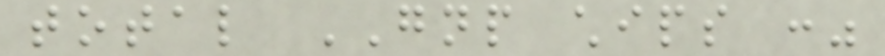total GNP chips :"
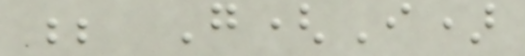; G(I)
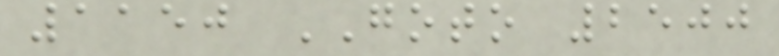1150 GOTO 2500
